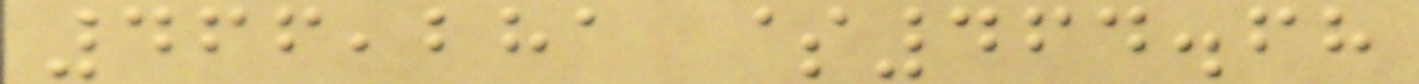466,281 $464.68
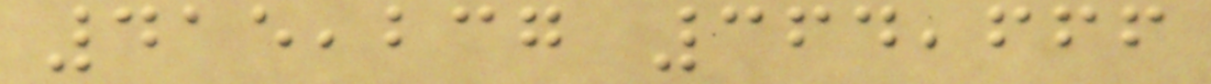415,237 364,666
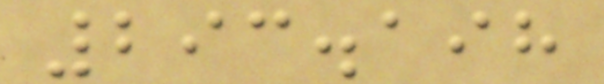293.198
